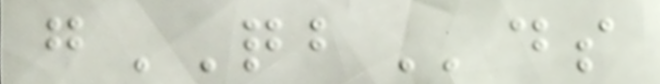gQBds
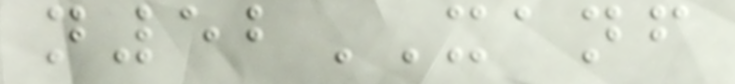n52XANF
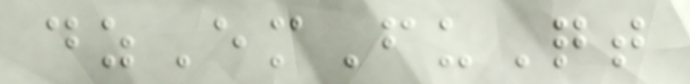dzEmFuQt
